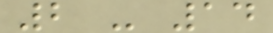2 - 14
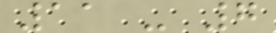11 - 7
